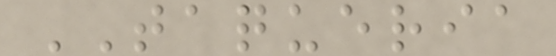TAQUERIA
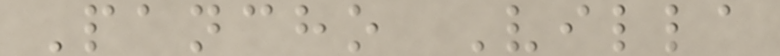Pancho Villa
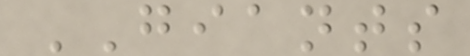GIANTS
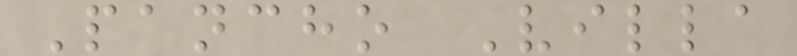Pancho Villa
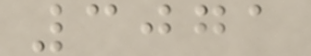3071
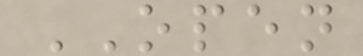OPEN
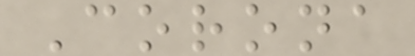Corona
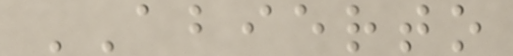ABIERTO
